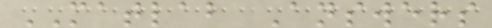MATLAB Answers
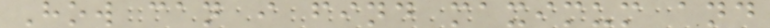How can i find maximum and
